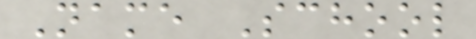Name School
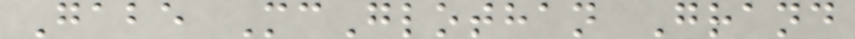Gabe McGlothan Grand
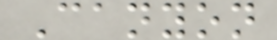Canyon
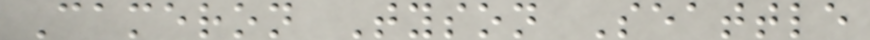Cameron Tyson Seattle
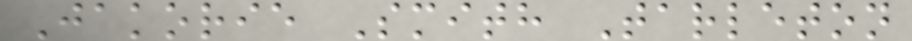Jakorie Smith Tarleton
